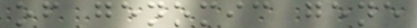of genomic gene
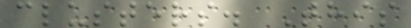clusters. This
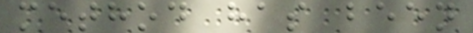method has been
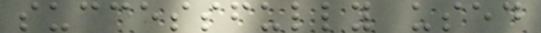successfully used
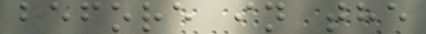before in the
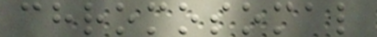chromosomal
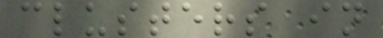clusters in
